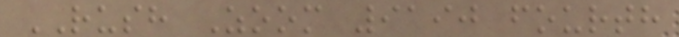RUSH Zoom 9190 fourth
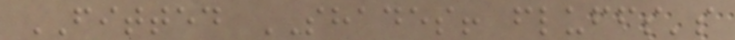FITTED SHADES! fluffs's
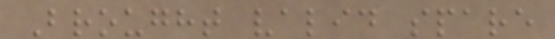Brought valid spare
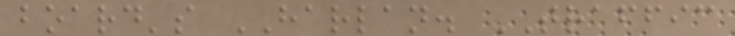board's HARLAN. TRAFFIC
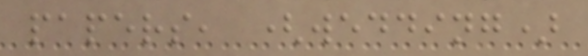papers, (wedding)
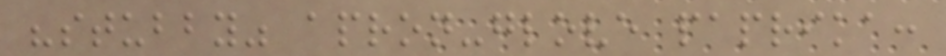"stubby" apron-glove paprika:
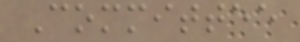Committee
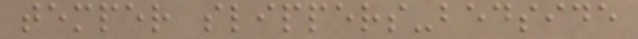temper slippers-bedside
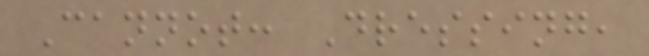Cannot: Dressing,
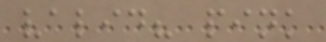valid? pink
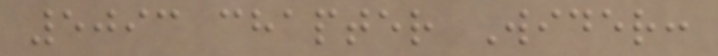5093 chapter Wider:
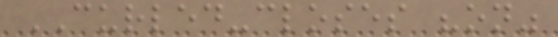CURLED-closes "on"
